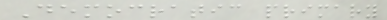Democratic primary
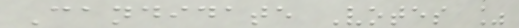Candidate Votes %
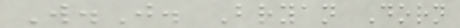W.J. Bryan Dorn
